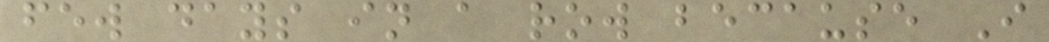few days in a row because I
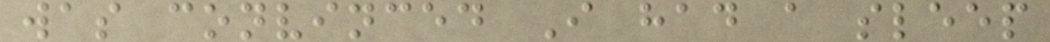was convinced I had a sleep
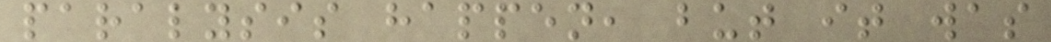paralysis happen, but it was
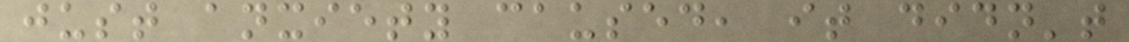just anxiety caused, it didn't
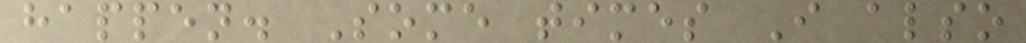happen. Some times I also
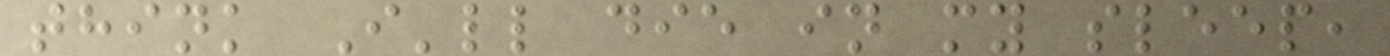think I'll die in my sleep,
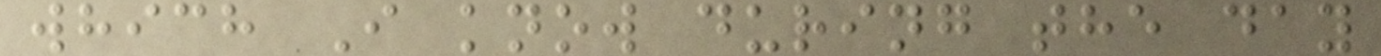which I know during the day
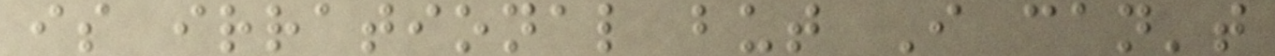is irrational but I can't
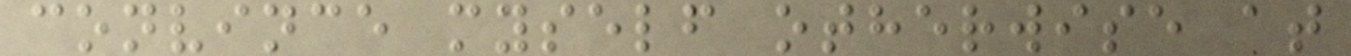convince myself otherwise at
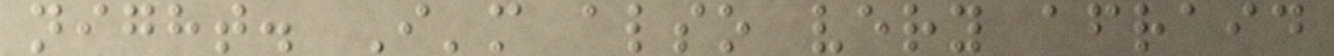night. I'm also very afraid
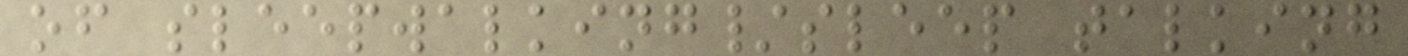of sleepwalking/sleep talking
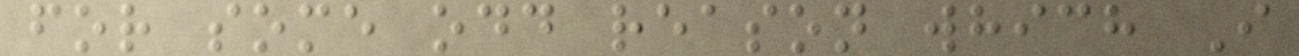for some odd reason which I
